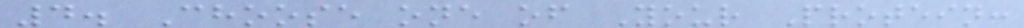4. Choose one of Your Protein:
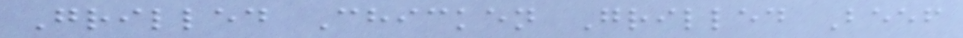Grilled Chicken Grilled Beef
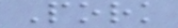Pork
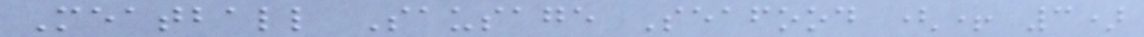Meatball Sausage Seafood (+ 3)
